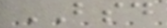BSD
